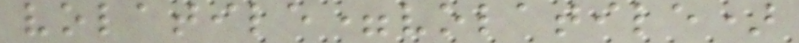volatile=volatile)
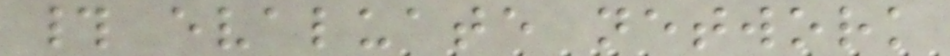# evaluate network
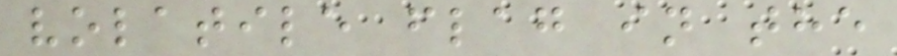volatile flag in the
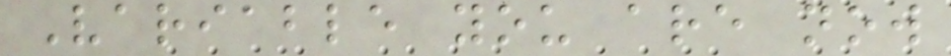Variable you are now
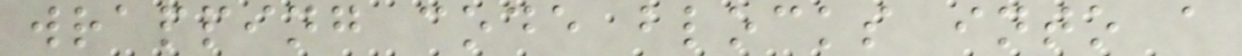wrapping code blocks into a
